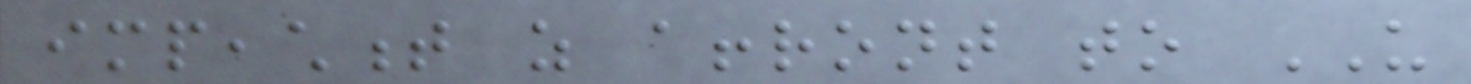impeachment as affront to US
